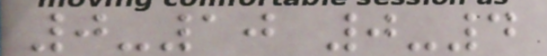0-10 0-4
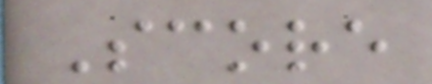Score
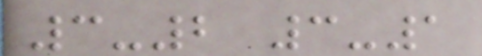3-2 3-1
